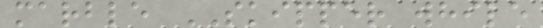marble SKIPPER while
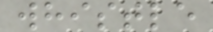whistle
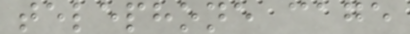telephone cage
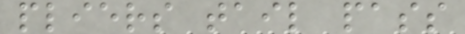pliers tail pass
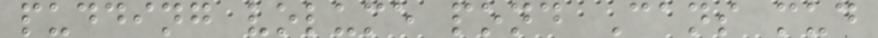pudding volume pond Cans mud
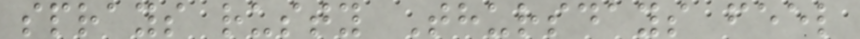sprays rusty Thursdays feel
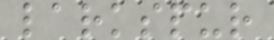larkspur
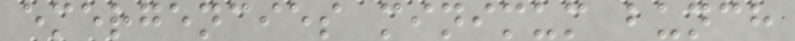emergencies minimum bunch
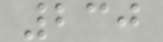230
